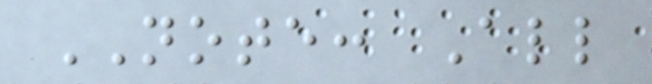NOTE: All
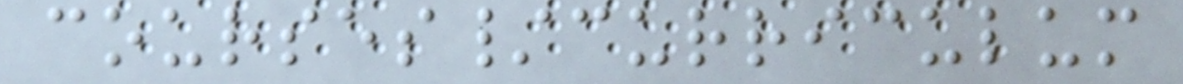courses/curriculum
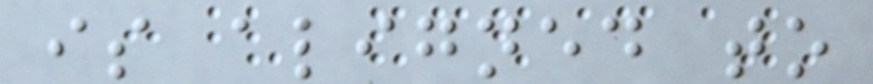is aligned to
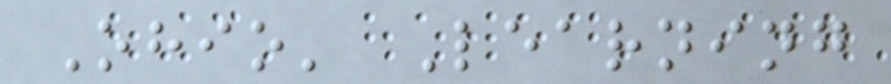Ohio' Learning
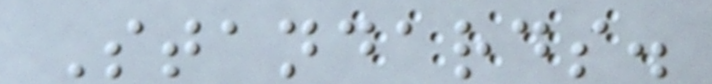Standards.
